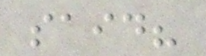said?
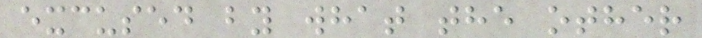excused by what the other
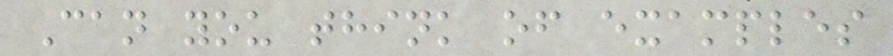Can you think of examples
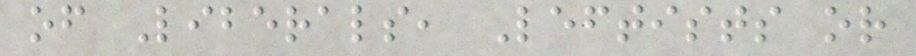of Liberals, Leftists or
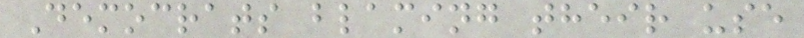Democrats blaming their use
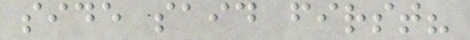side said first?
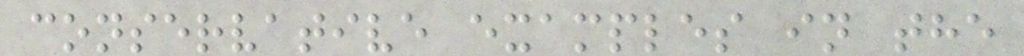conservative examples in the
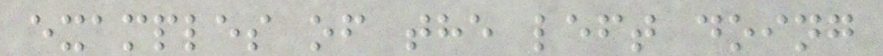examples of the left doing
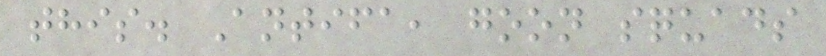this. Antifa, goon squads
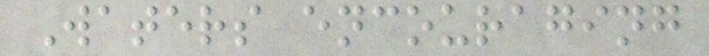Waters encouraging
